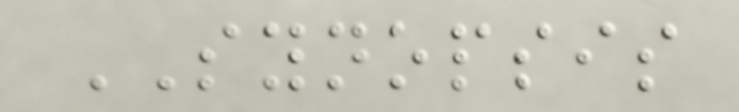SYNOPSIS
